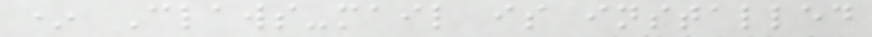* Claws-mail is installed
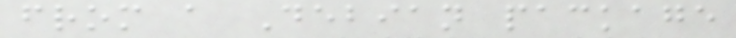from a Debian package
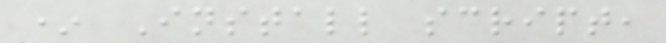* Install script,
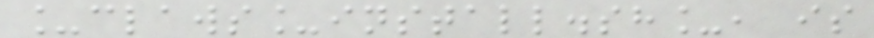_claws_install.sh_, is
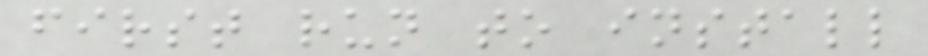first run to install
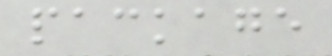package
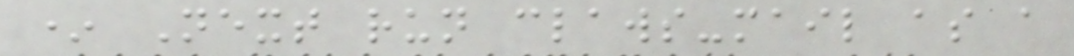* Next run claws-mail as a
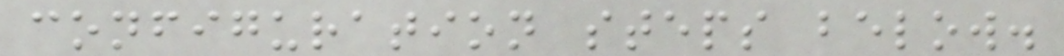configuration steps below.
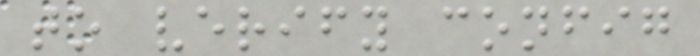to verify config
